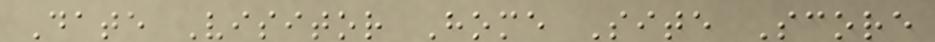Date Visitor Home Site Score
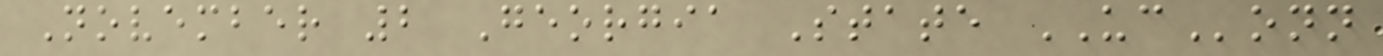November 2 Georgia State UConn
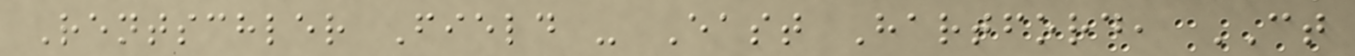Rentschler Field - East Hartford, CT
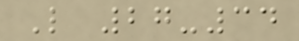L 27-34
